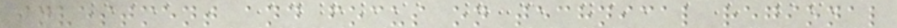investment and focus on technical regional
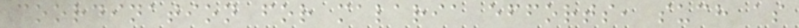coordination for malaria efforts, such as
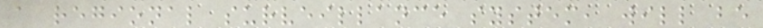a regional surveillance system, will be
